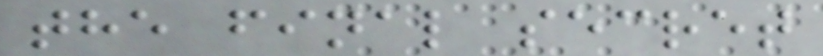the final secret
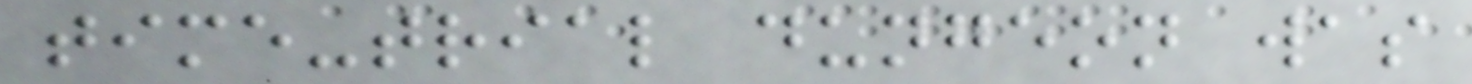time-trial dungeon was
